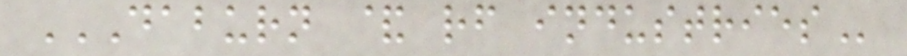DABURN & RF INDUSTRIES
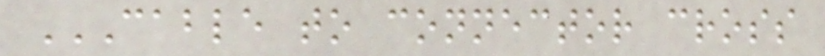CABLE TO CONNECTOR CROSS
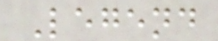Legend
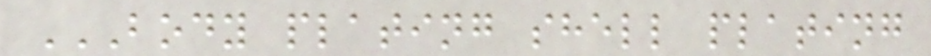BODY PLATING SHELL PLATING
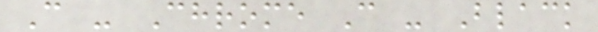C - Chrome C - Black
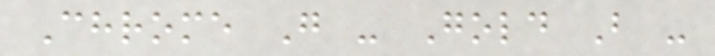Chrome G - Gold B -
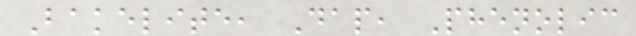Bakelite, Dap, Phenolic
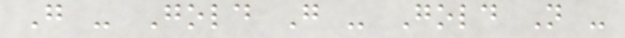G - Gold G - Gold N -
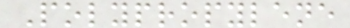Polypropylene
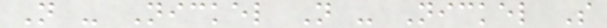N - Nickel N - Nickel S
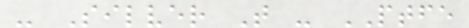- Silver T - PTFE
